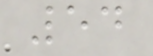54
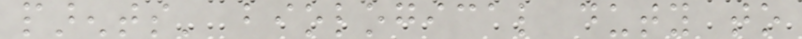parents' biological duty to
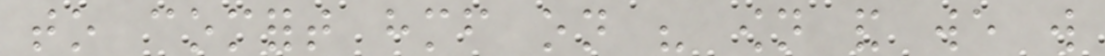to comfort himself on his own and we will
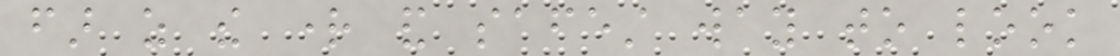far as the right and safest way to look
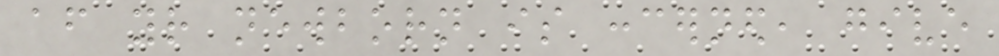after your newborn is concerned, give
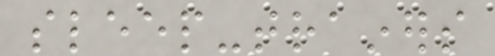sleep-trainers
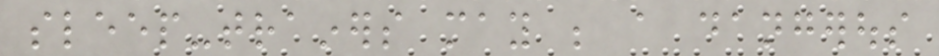sleep-trainers may be a dangerous
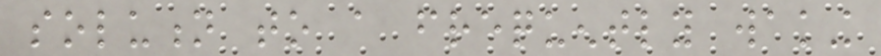solution to a frequently waking
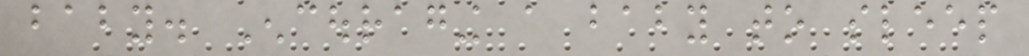baby. Encouraging a baby to sleep
